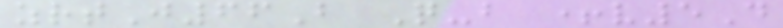zrtJ66B Q-b +v5D
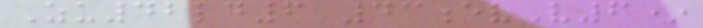Zu42ld6 43evV6*
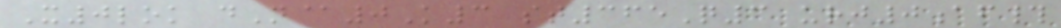X0lok dN@0K3 st365Q3 urj0af#
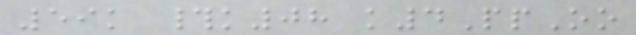59k #k08 k4PpOo
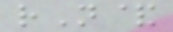rN&
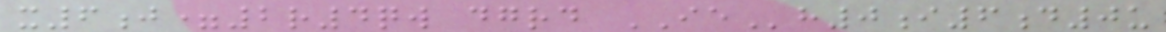x6j=2r4qw dgrd IEh0i6d0u
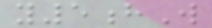y5hW
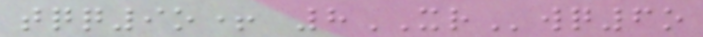tqq9o+ 8XRwq6o
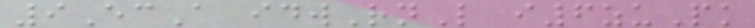9EcA idwRnL i6zuPk
